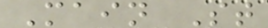Main St
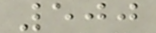500
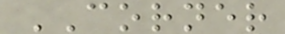CORNER
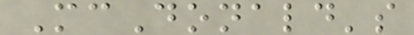McDonald's
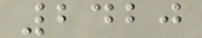2420
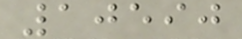10590
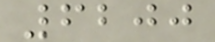6200
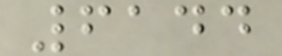6144
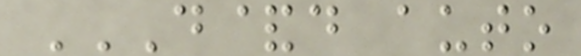D&D AUTO
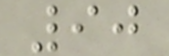90
